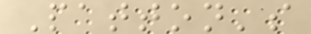Patton's
